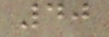40
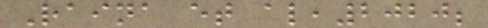Raina et al,2020;
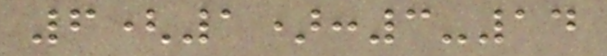6(1):3-14
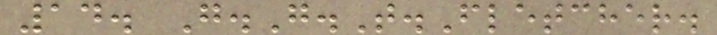14. G.G.T.Fletcher.
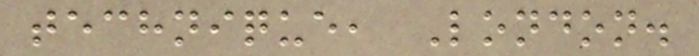technique, London.
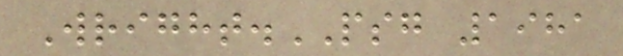Wright.PSG 1981
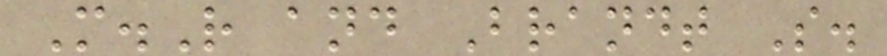M.R and Brandt S.
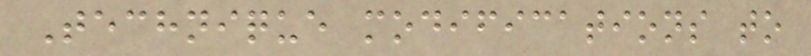Technique modifications to
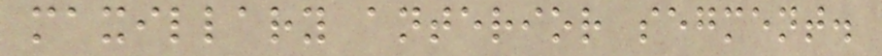maxillary anterior segment.
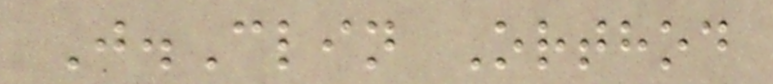J.Clin Orthod
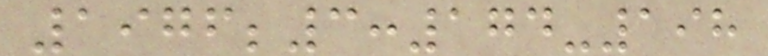1976;3:174-198
